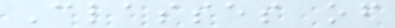Classes of
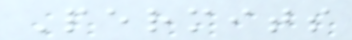Permits
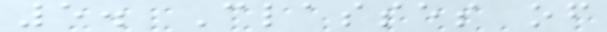5. Classes of
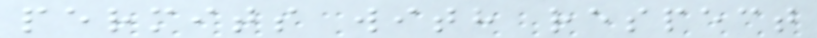permits with respect
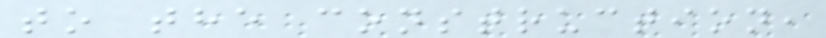to the construction,
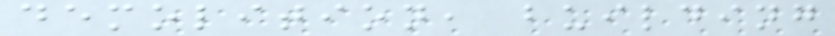demolition, building
